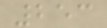253
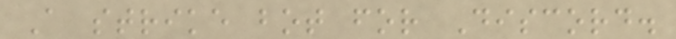A strike bot for Discord.
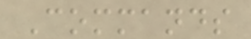Commands
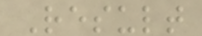Result
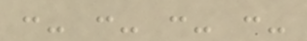:- :- :- :-
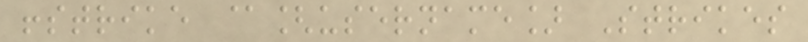!strike @[username] Strikes
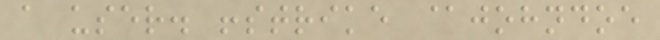a user. !strike @johndoe
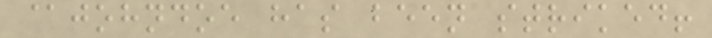@johndoe has been striked!
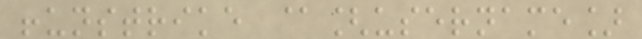!unstrike @[username]
